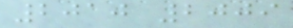2010 2009
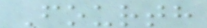Fourth
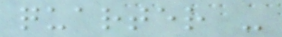quarter -
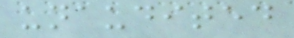unaudited
